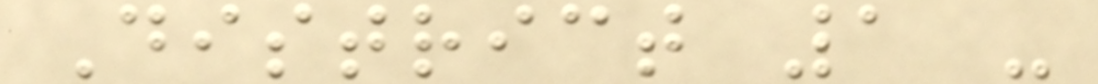District 1 -
